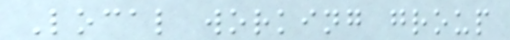Local working group
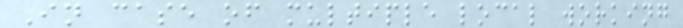In case of multiple local working
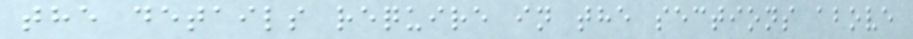the details require in the sections above
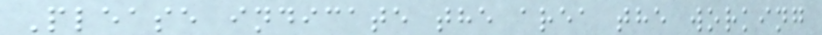Please indicate the area the working
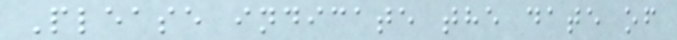Please indicate the date of
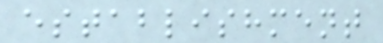establishment
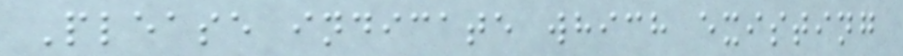Please indicate which existing
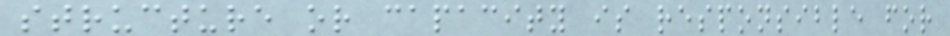structure or capacity is responsible for
